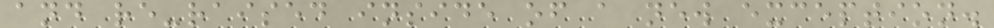and re-raised inside of a new exception.
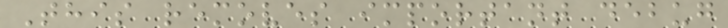This removes important debug
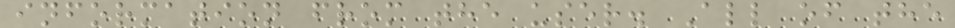information from the user. All of the
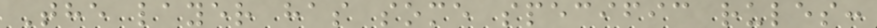The layer has some specific rules:
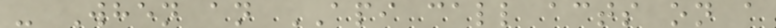- When an API call acts on a
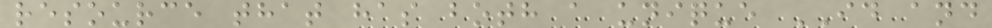resource that has both a unique ID and
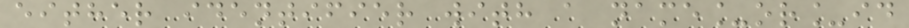either identifier with a name_or_id
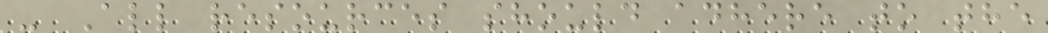- All resources should adhere to the
